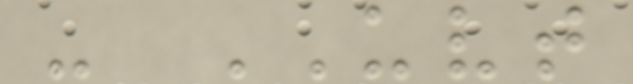- UVT
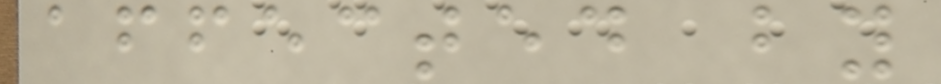affected by
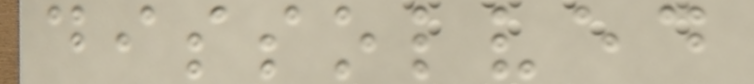dissolved
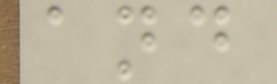and
